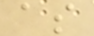as
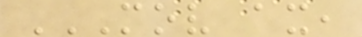MOV AX,
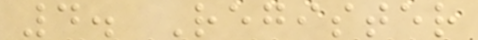4. Register
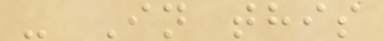- In this
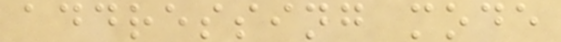addressing mode
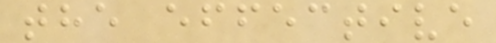the effective
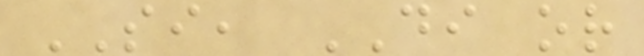SI, DI or
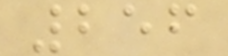256
